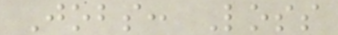Jobs: Loss
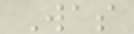Was
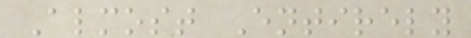Almost Entirely
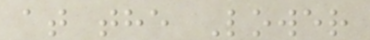at the Lower
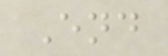End
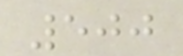500
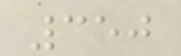350
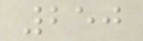250
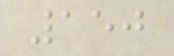150
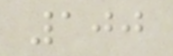100
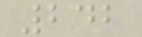242
